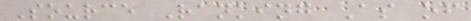Source Ranking As of
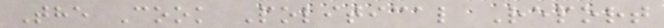The Cook Political Report
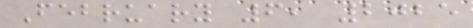February 6, 2025
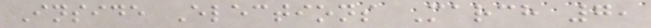Inside Elections March 7,
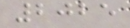2025
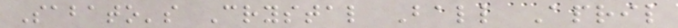Sabato's Crystal Ball April
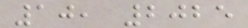10, 2025
